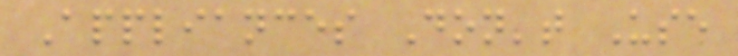Appliances Don't Use
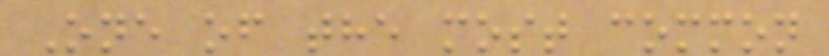One of the most common
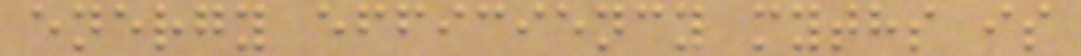energy efficiency myths is
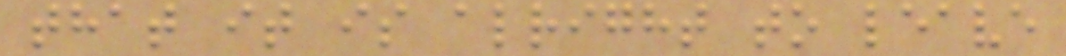that it is alright to leave
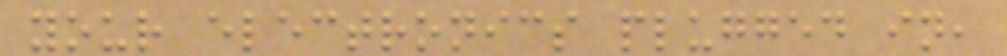your electronics plugged in,
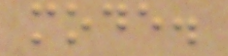mode.
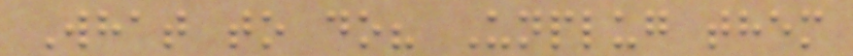What to do? Unplug them
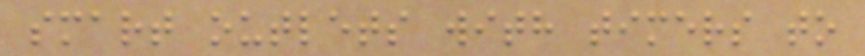smart outlets with timers to
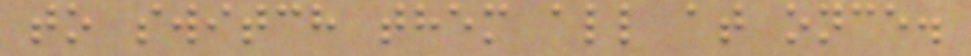to switch them all at once.
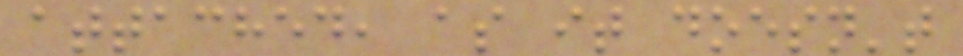attached, as it doesn't
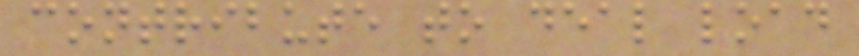contribute to deal load
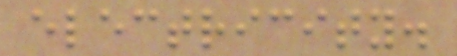electricity.
